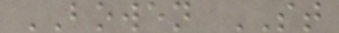BOWEN ST
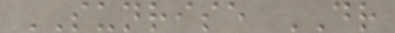SUNRISE DR
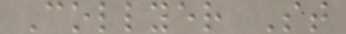Collyer St
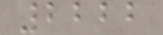2222
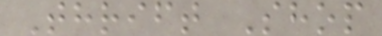Thrift Shop
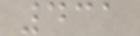431
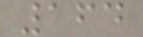164
